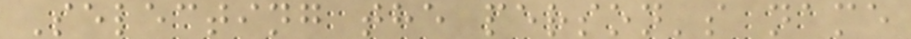Selecting the person's name
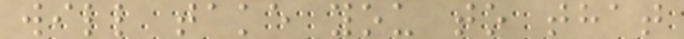will take you to that
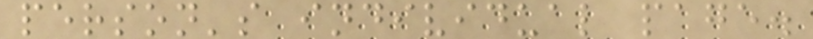person's individual page.
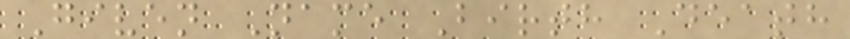Given Name Birth Death
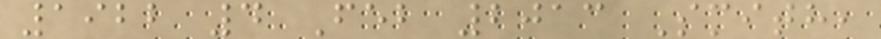1922 4 Feb 2013 Smith,
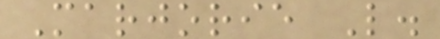Marjorie L.
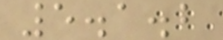5.1.2
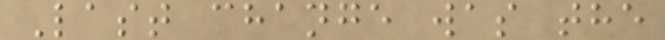Last change was the
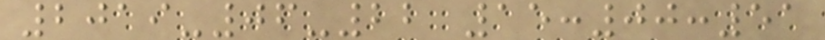2019-06-22 15:00:51
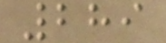289
